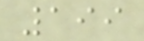199
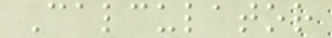Calculator
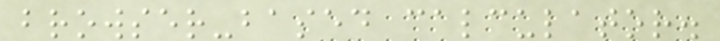browser-based calculator.
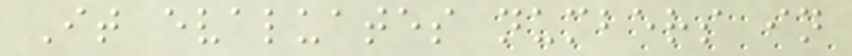It evaluates numbers in
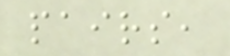pairs,
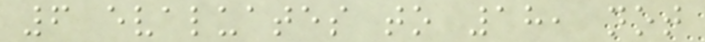6 evaluates to 18, not
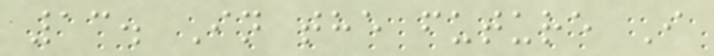13. In the future I
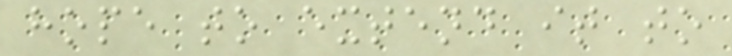hope to extend it to
